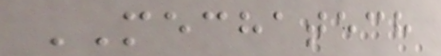MECHATECH
